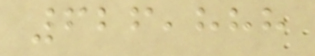626,888
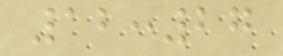12:27
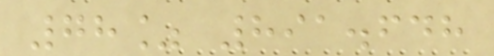78% 891.648
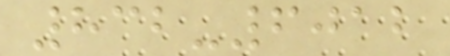832-6012
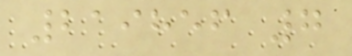219856 7
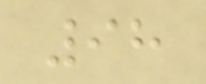98
